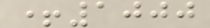+1000
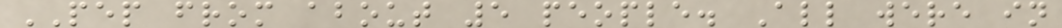PEP from about 5 people. All were in
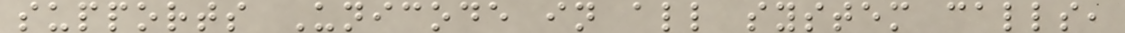supports Unicode in all system calls,
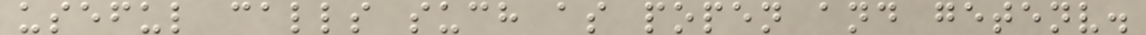useful calls such as popen and getenv.
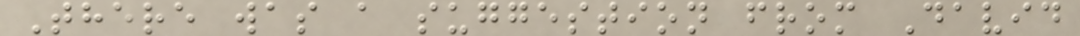There was a suggestion from David
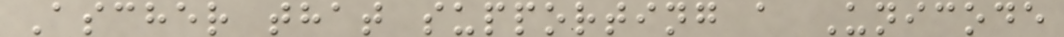Ascher that supporting a Unicode
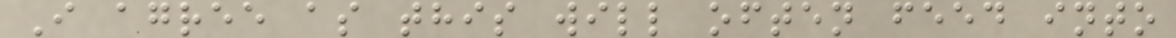I agree as this will often feed into
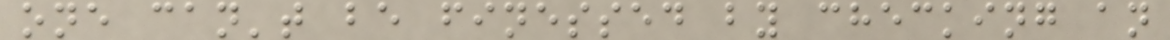one can't be finessed by checking an
